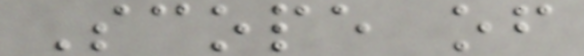Scope of
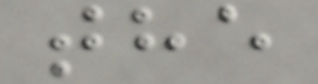the
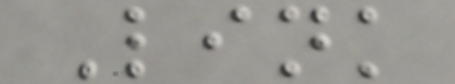Link
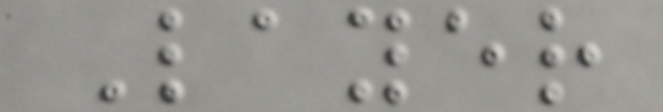Layer
